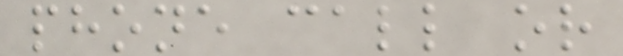phone call or
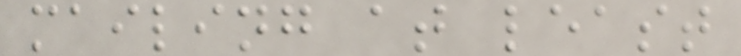mailing at least
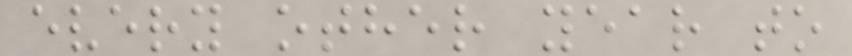every other year to
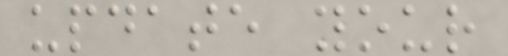update your
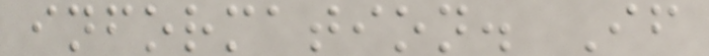information. If
